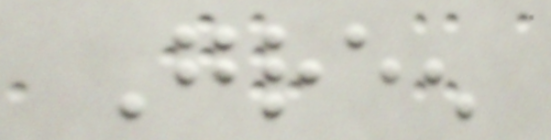Green
